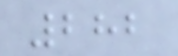282
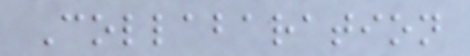Collabaration
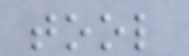tool
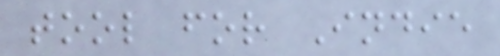tool for Indie
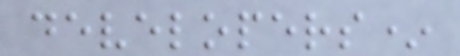developers*
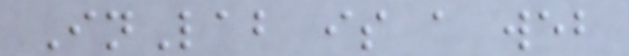InLab is a web
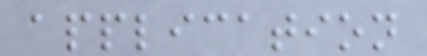application
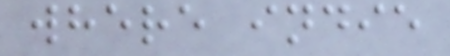where indie
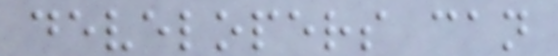developers can
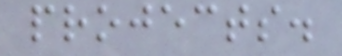projects.
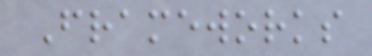Frameworks
